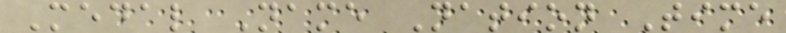Medal Name Nation Time
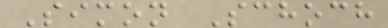Simon Schoch
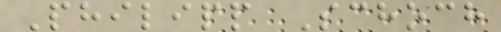Philipp Schoch
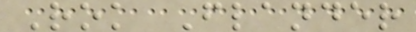Rok Flander
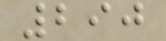290
